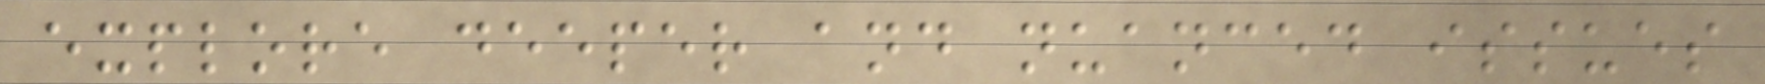explore deeper and nuanced issues
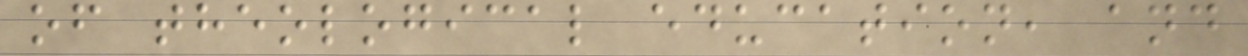of theological education, and
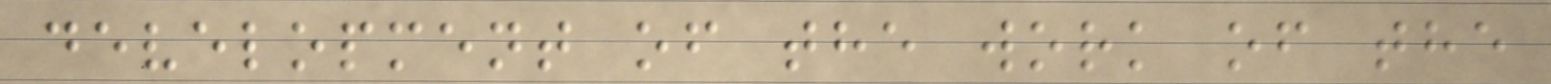development of the work of the
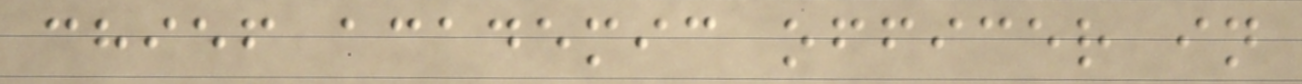chief academic officer in
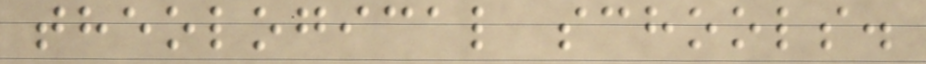theological schools.
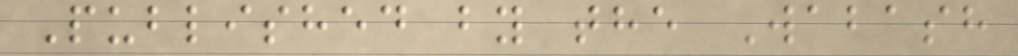Published by the Wabash
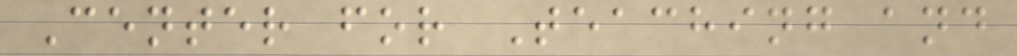Center for Teaching and
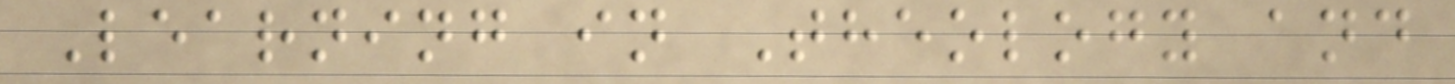Learning in Theology and
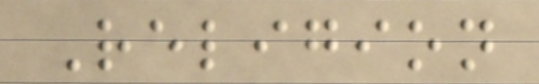Religion
